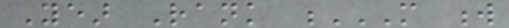Year Rank M W
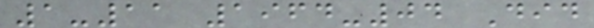1-11 1964-04 Did
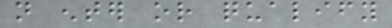not enter or qualify
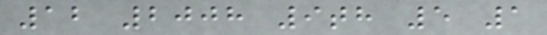12 2008 9th 5 1
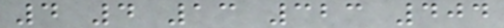4 4 13 323 404
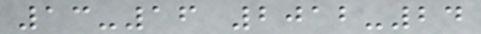13-16 2012-24
